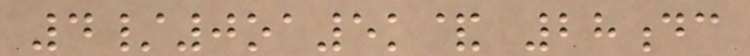4/0oa5k& 28dc
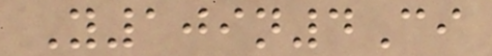Y109n4Ci
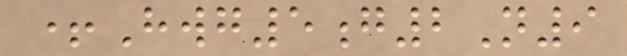+Hwg5g2N9
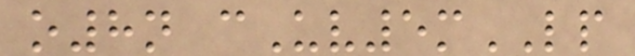o8n cUv5mLP
